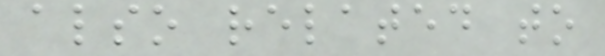also related to
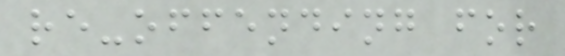re-offending for
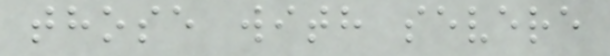those with severe
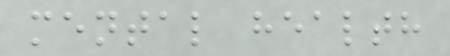mental health
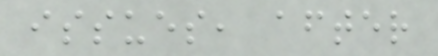issues, after
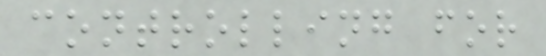controlling for
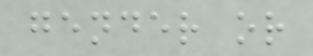gender or
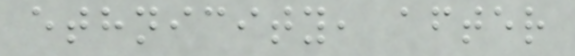ethnicity, after
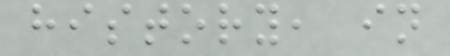history, in
